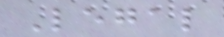Legal
